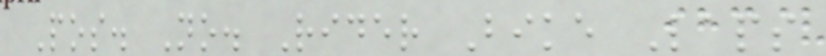Pos. No. Rider Bike Laps
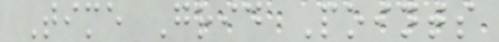Time Grid Points
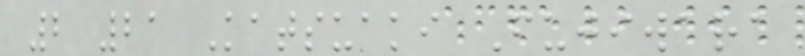2 21 Katsuaki Fujiwara
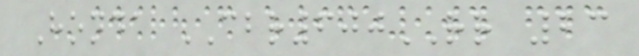Honda CBR600RR 23
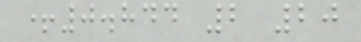+0.844 2 20
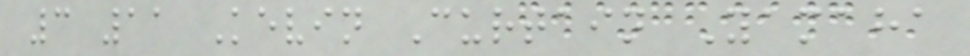3 11 Kevin Curtain Yamaha
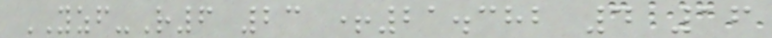YZF-R6 23 +21.382 4 16
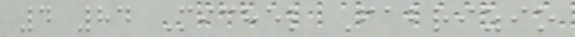4 84 Michel Fabrizio
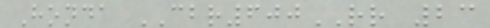Honda CBR600RR 23
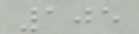105
